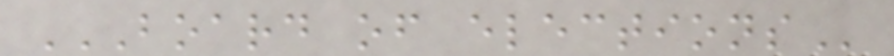BOARD OF ELECTIONS
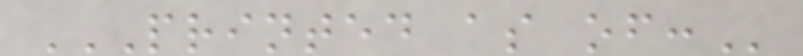PRINTED AS OF:
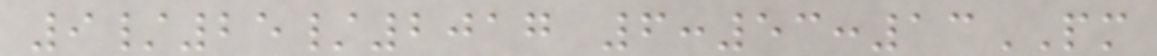9/25/2017 6:53:13PM
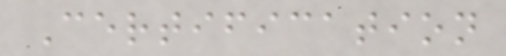Certification
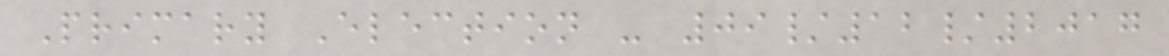Primary Election - 09/12/2017
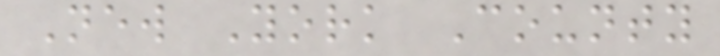New York County
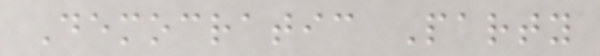Democratic Party
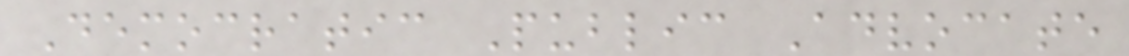Democratic Public Advocate
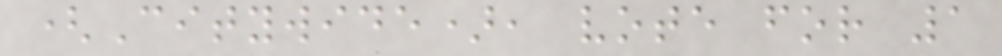(Citywide), vote for 1
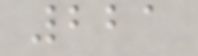221
